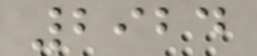2924
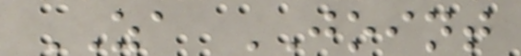ZA JOINT
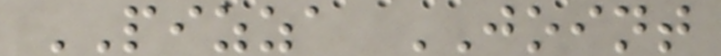PIZZA JOINT
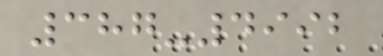387-4992
